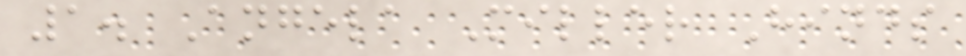1. Angela Miller Hinds
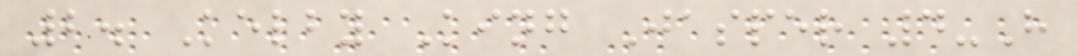2. Kelby King Jasper 4-H
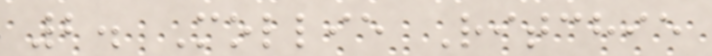2. Mollie Ritchie
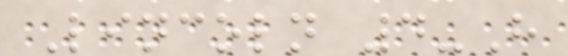Lincoln 4-H
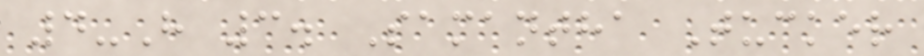4-H 3. Samantha Tucker
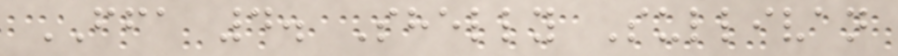FFA 4. Shelly Sullivan
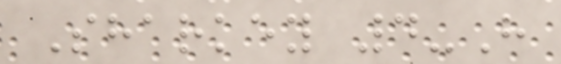Sharkey 4-H
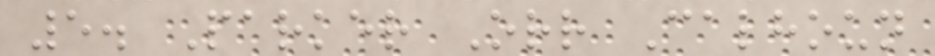5. Parker Orr Calhoun
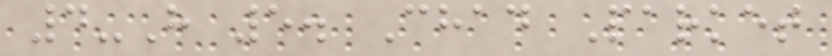4-H 5. Chad Parket
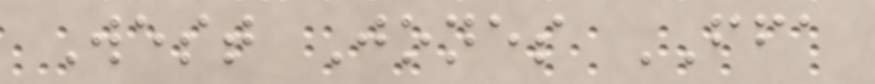West Jones FFA
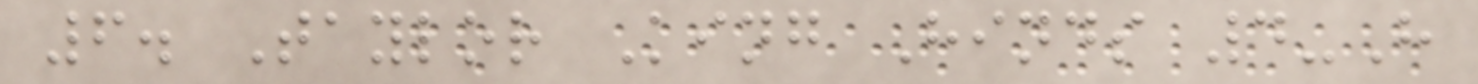6. Taylor King Hinds 4-H
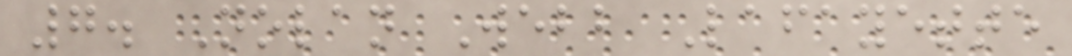7. Nolan Webb Lafayette
